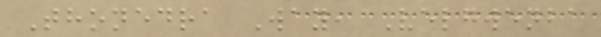Thonedra Way, Velgwenba
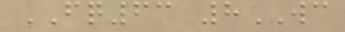FQ63 8WC
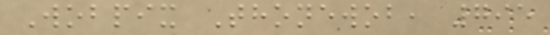Wobpix Thonewob, 795
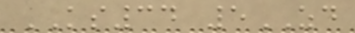KS34 5ZD
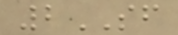2SF
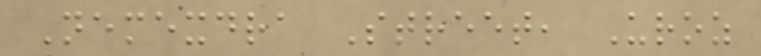Nemexdra Street, Uroz
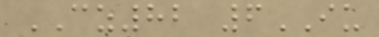CZ82 6IU
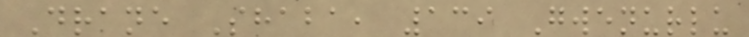Drane Shaba, 139 Gwenurlu
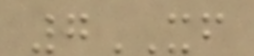7XF
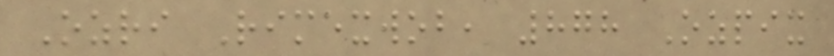Ozri Rimexwob, 878 Ozpix
